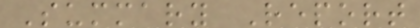Summary Report
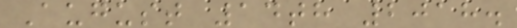August 14th 2018.
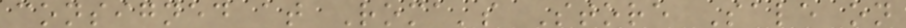consigned at Roma's Store Sale on
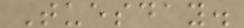Tuesday.
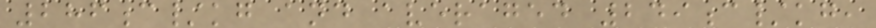286c/kg and averaged 249c/kg,
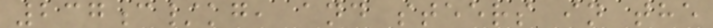237c/kg, and steers in the
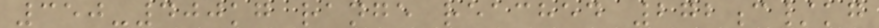350-400kg range reached 272c/kg
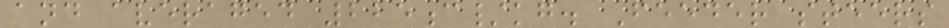and averaged 225c/kg. Feeder steers
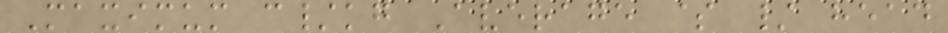Maximum c/kg Average $ / head
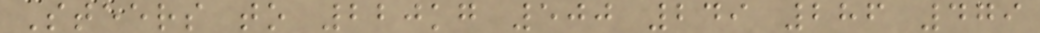Steers to 220kg 500 249 286 479
